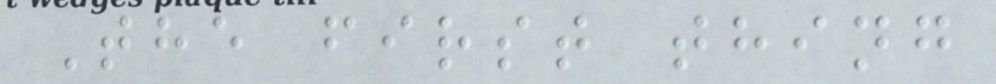The first thing
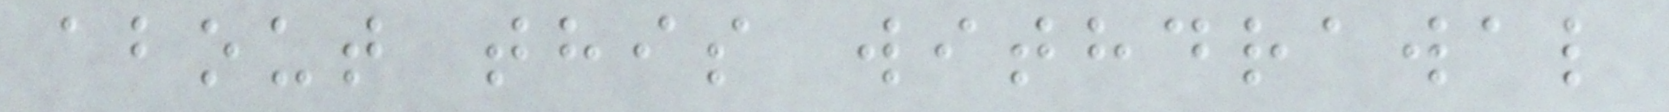about this withdrawal
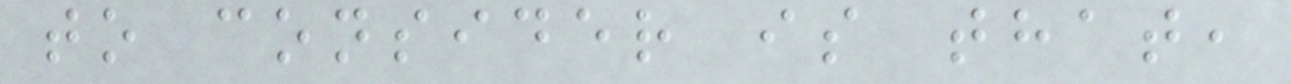to consider is that,
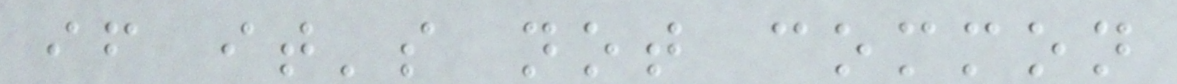if it's not common
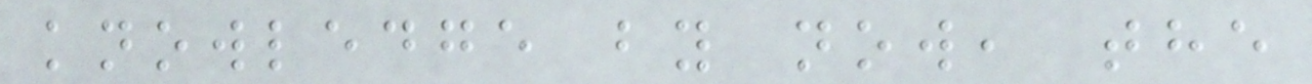knowledge by now, the
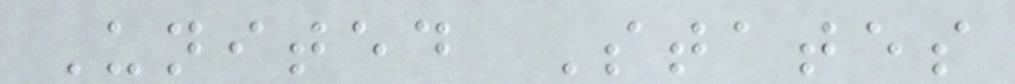United States
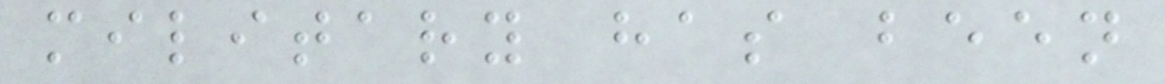military has been
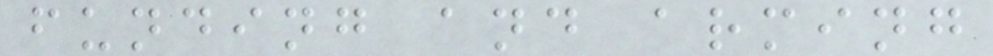funding and arming
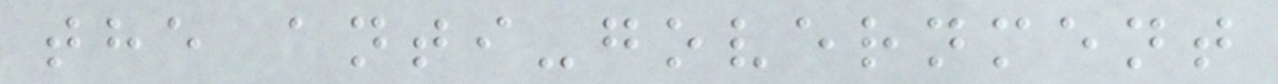the anti-government
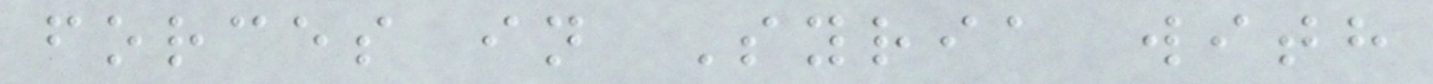forces in Syria with
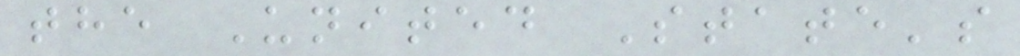the United State's
